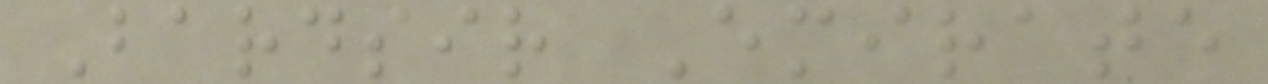Bardsir Emirate
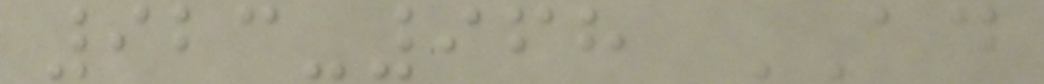923-968 AD
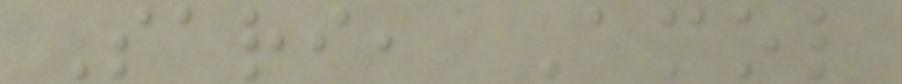Sari, Amol
